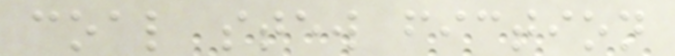coal stew fiction
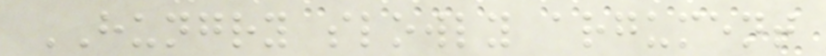HUNGRY slowly argument
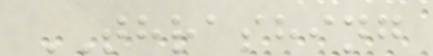THRASHING
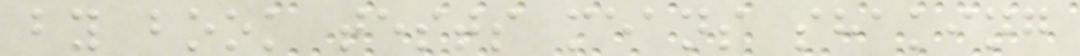by book tests means shaking
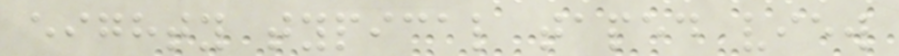eighty typical taped view
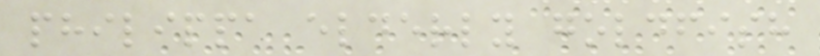philippa elderly goldfish
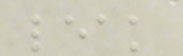leak
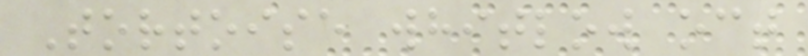Tortoise whitlow oct
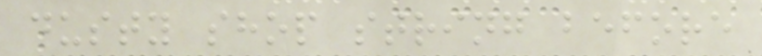dusty shop string before
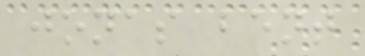jonas bent
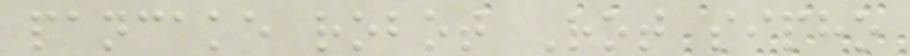pancake robot Rot sipho
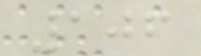106
